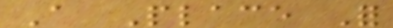A Place For
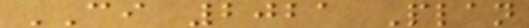CI 2021 Plan
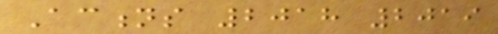Actions 2018 2019
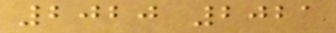2020 2021
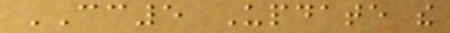CC5 Update the
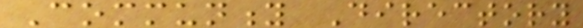Community Directory
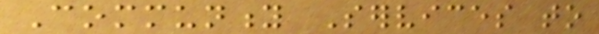Community Services to
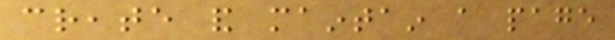create and maintain a page
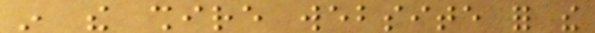in the shire website for the
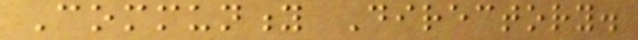Community Directory.
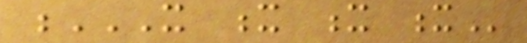X X X X
